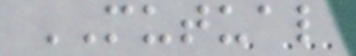MUTUAL
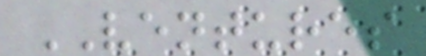VENTURES
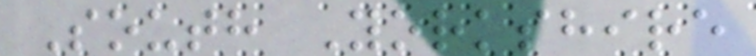South Yorkshire
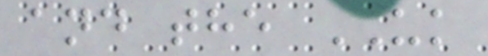and the UK
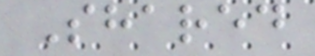Shared
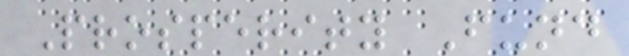Prosperity Fund
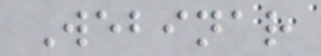Webinar
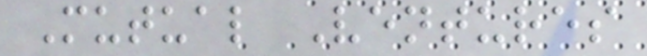Mutual Ventures
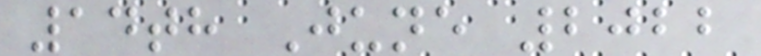14th June 2022
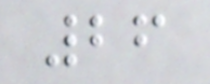26
